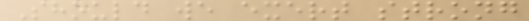Should we exert strong
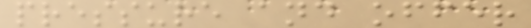pressure and offer
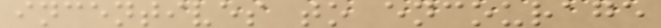incentives to encourage
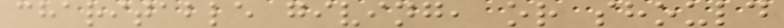charitable giving, or should
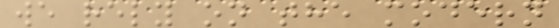we rely on the modern
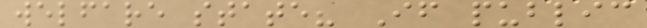welfare state? If public
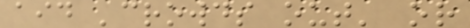aid 'crowds out' or
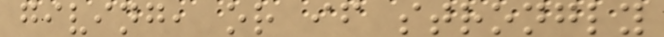giving, or if strongly
